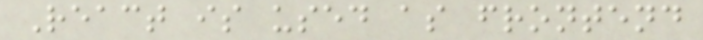React is used as frontend
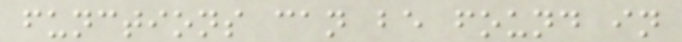functions can be found in
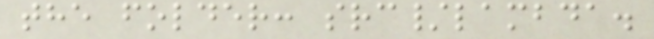the folder: src/lambda.
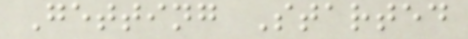Getting Started
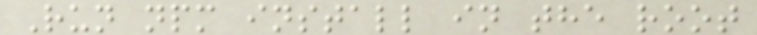Run npm install in the root
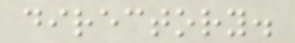directory.
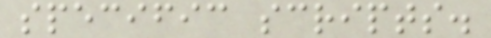specific scripts.
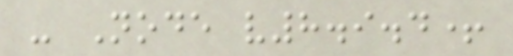- Node v8.9.4+
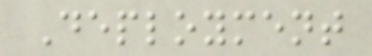Deployment
